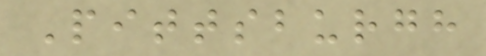Pittsburgh
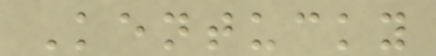Kentucky
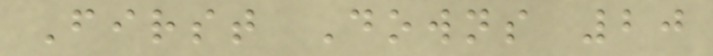First Downs 20
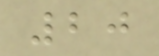20
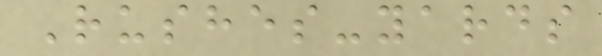Rushes-yards
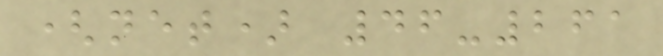(net) 46-261
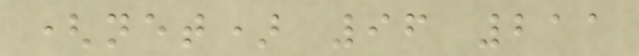(net) 96 211
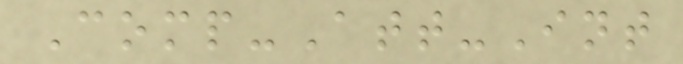Comp-Att-Int
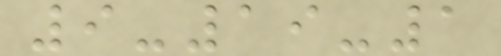9-19-1
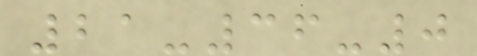21-36-0
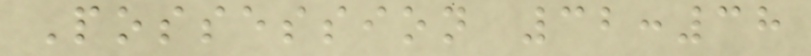Possession 32:38
